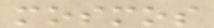mosmos
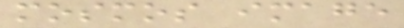mosmos image
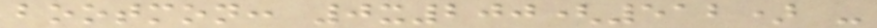bootmon: 0x200(512) -
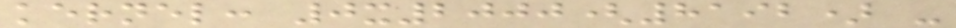kernel: 0x2000(8192) -
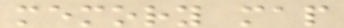memory map
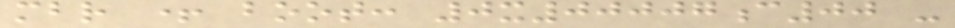mbr + boot: 0x00007c00 -
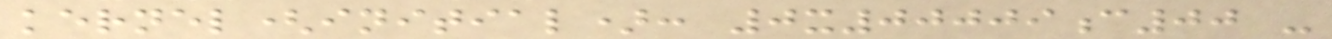kernel(initial): 0x00009c00 -
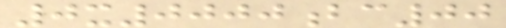0x0000bc00
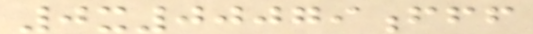0x00079fff
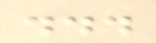...
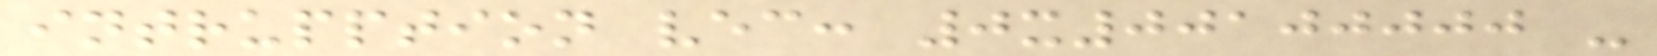intrupption vec: 0x00100000 -
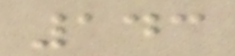143
